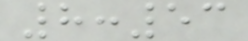8:53
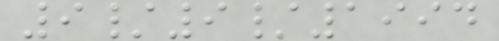9/9/1994
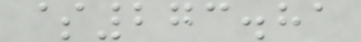$273.81
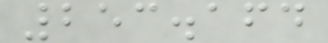253.164
